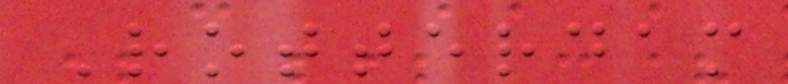Rotterdam
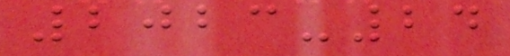2023-24
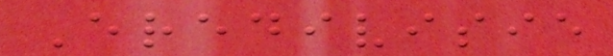Eredivisie
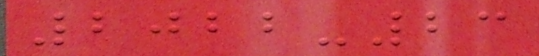2022-23
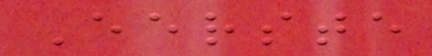Eerste
